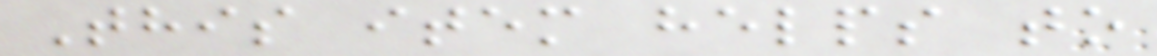This item helps to
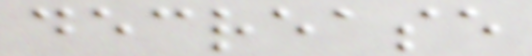decrease
